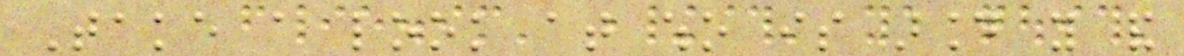Take a look at who is around you and
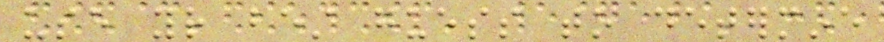use your best guess to determine
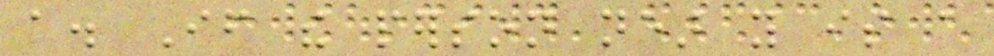a. If the person near you is a
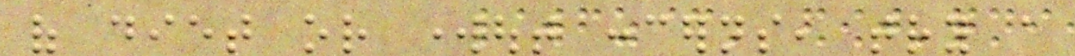of diet or workout concerns, try a
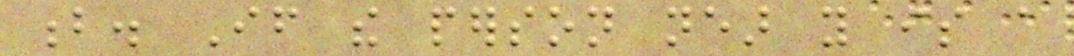b. If the person near you is a
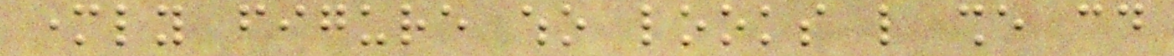motherly figure who looks like she could
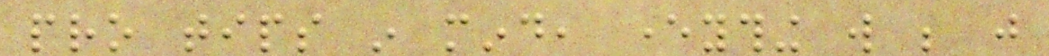pro tips in mind, everything will be just
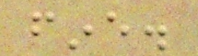fine.
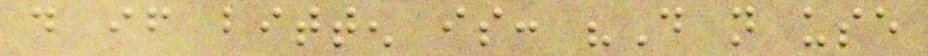do if bitten is: "Do not use
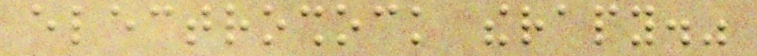electroshock therapy."
